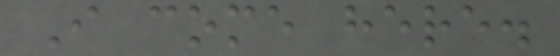I come here.
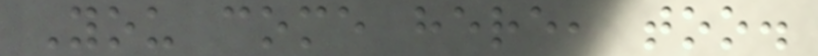You come here, too.
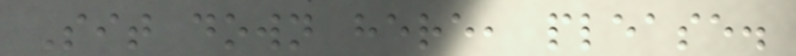Sit down here, please.
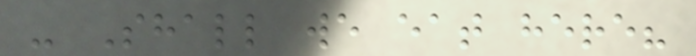- Shall we eat here?
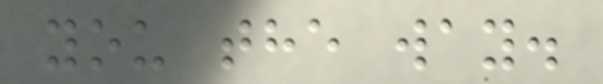you the way.
